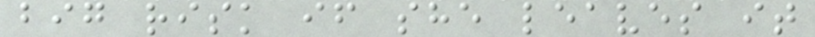big risk if she leaves it
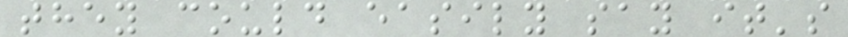they could easily say it's
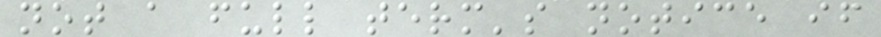not a full term's notice if
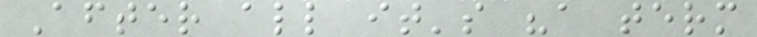After all it's "a term
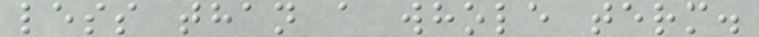less than a whole term.
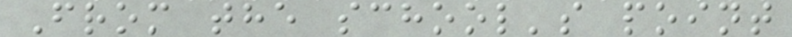From the school's point
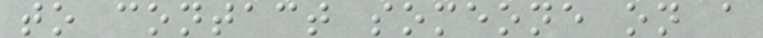to contact someone on a
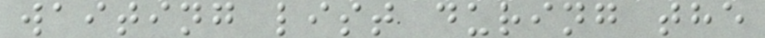waiting list during the
